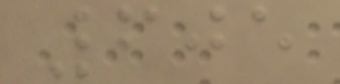605
